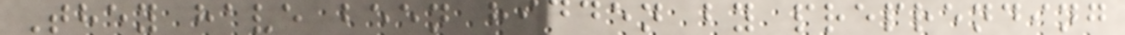They have been hidden by preprending
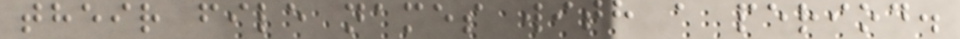their file names with a period.
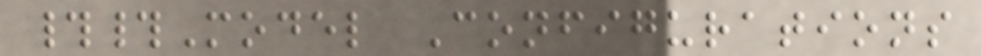##Model Configurations
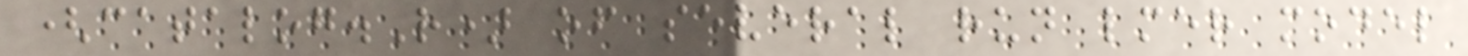(catalog.R) of several run lmer model
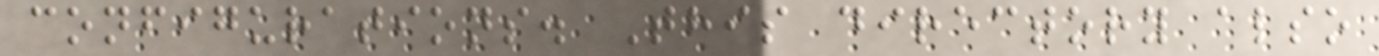configurations. This directory also
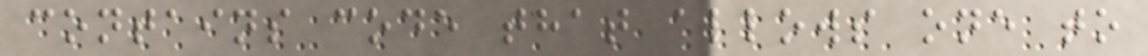contains code that allows one to
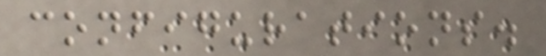configurations.
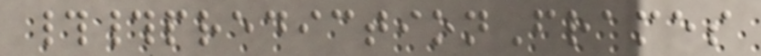##predictionFrames
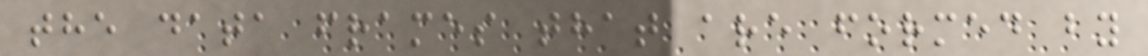the data frames that are formed by
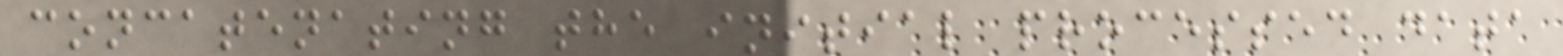concatenating the initial processed data
